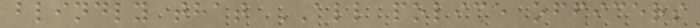blindly that ALL police officers
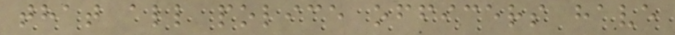that all police officers have
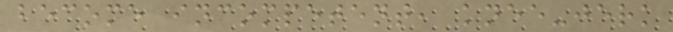become incompetent, knee-jerk
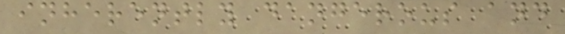inherently dangerous and
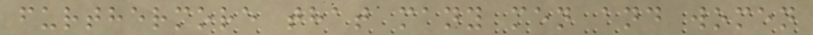furthermore that many men and women
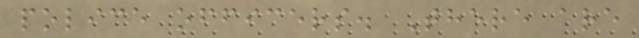police officers. There are
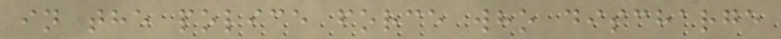in the police force who discharge
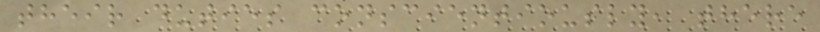their duties conscientiously, there
